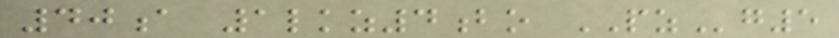40a 1lkz4bo PZg5
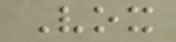Vox
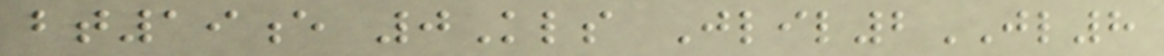bt19e 0Kls Jlil2JL8
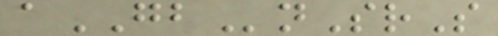aGBnSrS
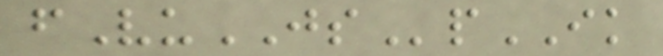fVuJSpIK
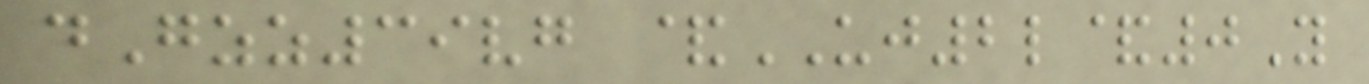dGzz39vg &UJ2l&0Y
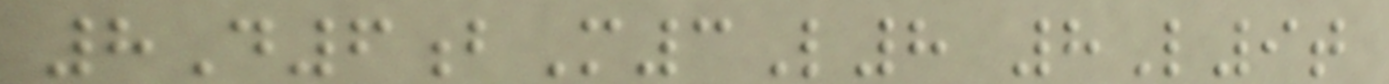8D6bM3L8 8L9t
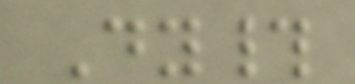Dy#
